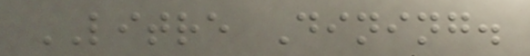LITRE Dining.
